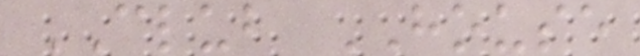CLUB HOUSE
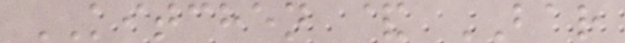KITCHEN & BAR
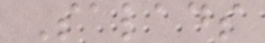Salads
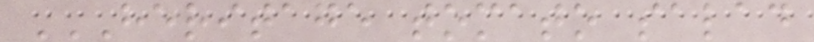HERITAGE TOMATO SALAD
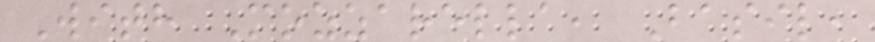With Mozzarella, Basil,
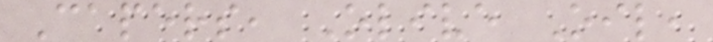Capers, Olive Oil,
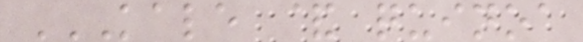KALE & QUINOA
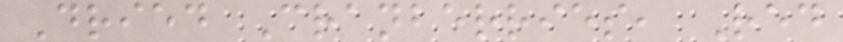Dried Cranberries, Red
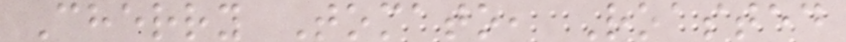Cherry Tomato, Roasted
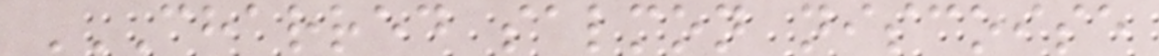CHARRED SALMON NISCOISE
